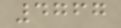4767
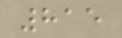815
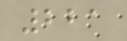221
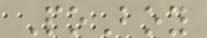PoBoy
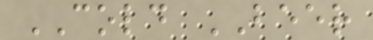COLD BEER
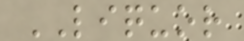LIQUOR
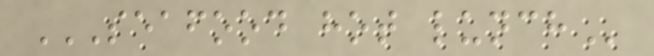SEAFOOD HOT LUNCH
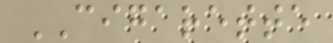CIGARETTE
